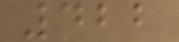422
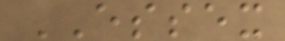ESSEX
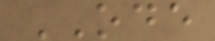ODE
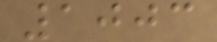1003
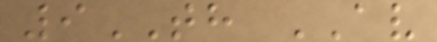9TH AV
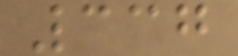337
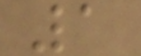1
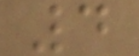4
